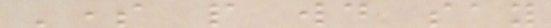Some people would say
